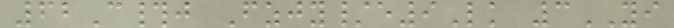62C#j Fzjy/e9Lk 3YI
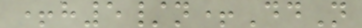+h5/n+DdN
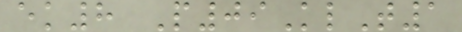ek8 P09KlT1
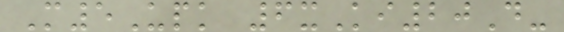M5Upk 6xKi20D-
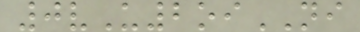0vU2oiNI
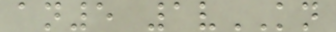an5 1vKN
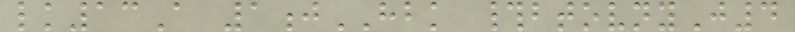lk13A 1jHBK #btovnyJ4
